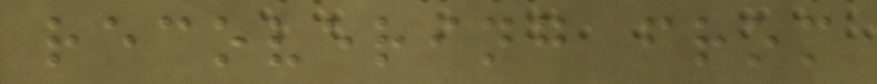recovering from
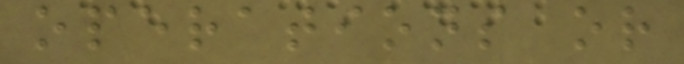operations or
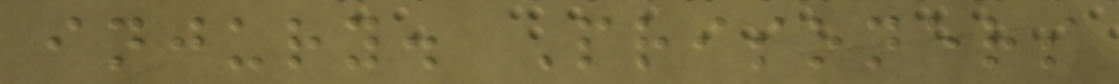injury. Prisoners
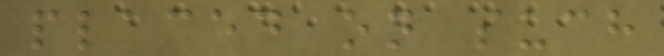placed on such
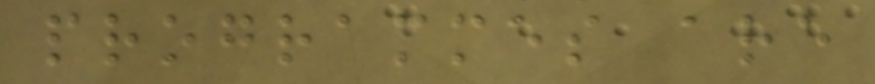programmes are
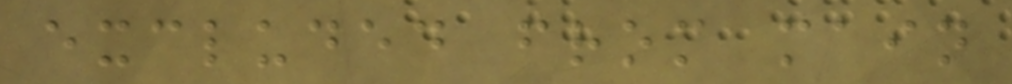excluded from main
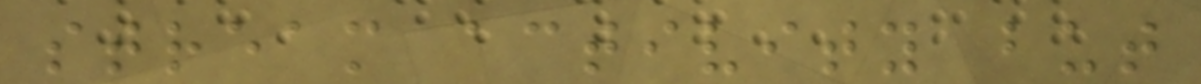stream activity but
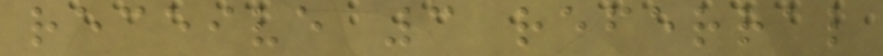receive 3 referral
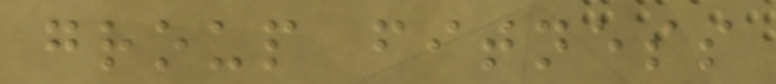group fitness
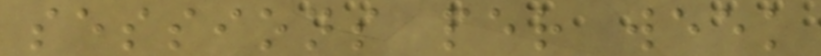sessions per week
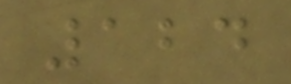124
